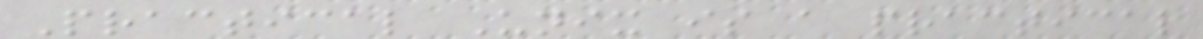Practical Unix is a practical
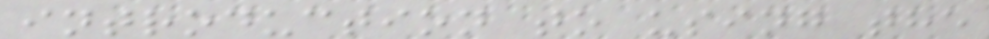introduction to using the
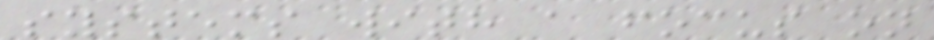systems with a focus on
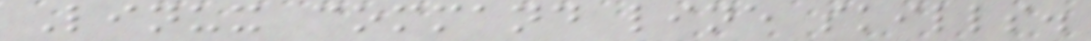Linux command line skills.
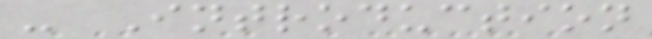- Introduction
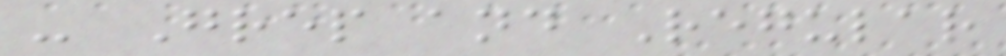- Grep and Regular
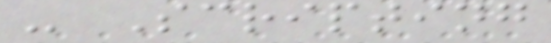- Scripting
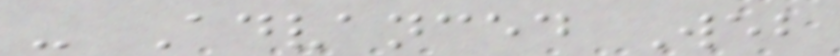- Advanced Web
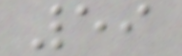59
